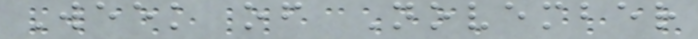Week of November
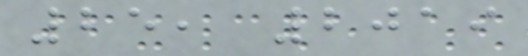25, 2019
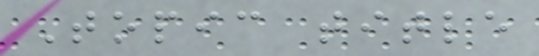Topic title
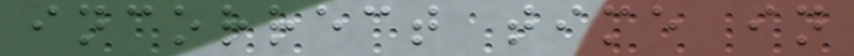incorrect time in
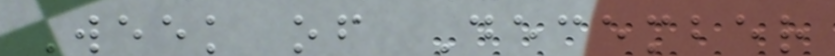Week of December
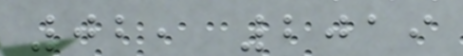02, 2019
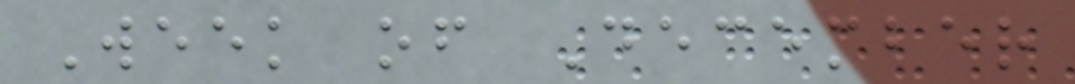Week of December
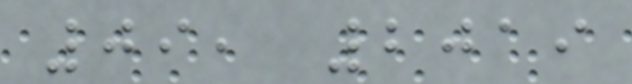09, 2019
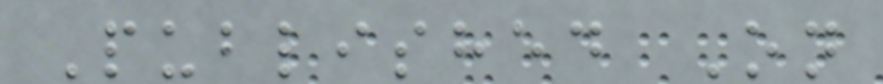Published On
